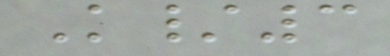K/3
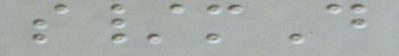s/mD
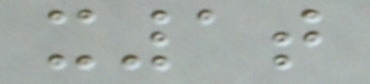x1t
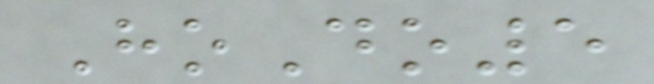HoDo5
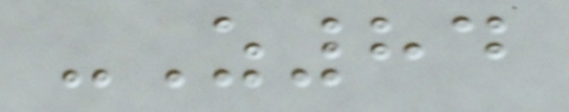-Z84
